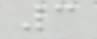3
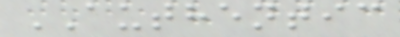AUTHENTIC
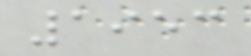1953
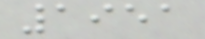1951
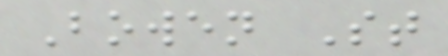Bowen St
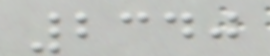2340
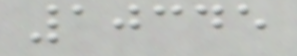10345
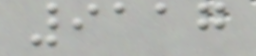9117
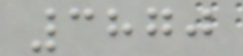3870
